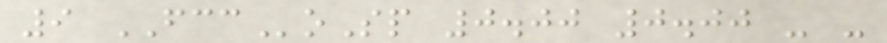9 FCCoSp 0.00 0.00 - -
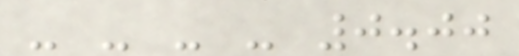- - - - 0.00
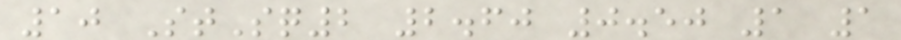10 StSq2 2.60 0.50 1 1
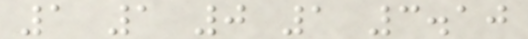1 1 0 1 3.10
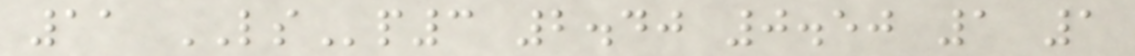11 LSp3 2.40 0.50 1 1
